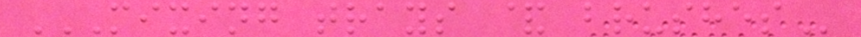MIXING TRAYS & BRUSHES
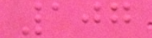107
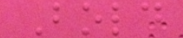Bold
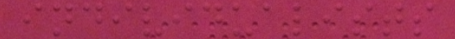individualists
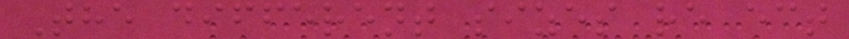The different sizes re ect
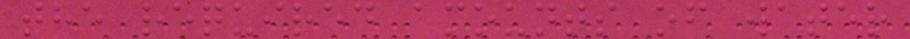the required amounts of water
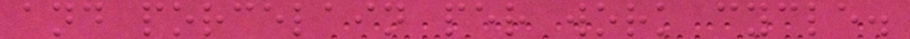and porcelain per work cycle.
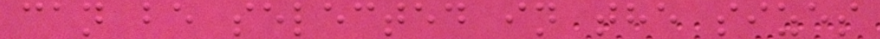can be selected in the sizes
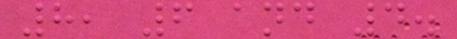8, 6 and 4.
